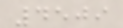4509
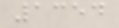1354
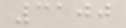3100
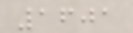1601
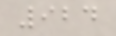924
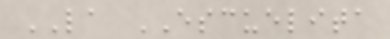LA ESCUELITA
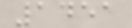1451
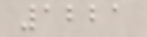1221
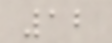12
